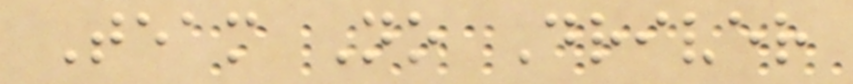Team No Driver
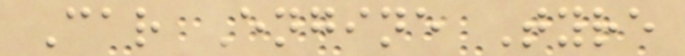Car Engine Tyre
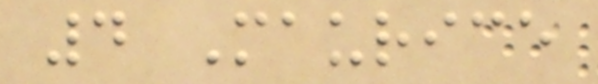4 Maurice
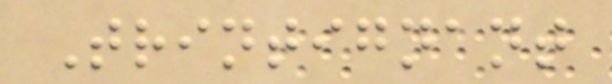Trintignant
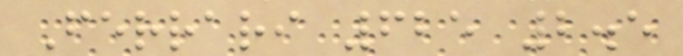Ferrari 625 2.5
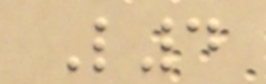L4
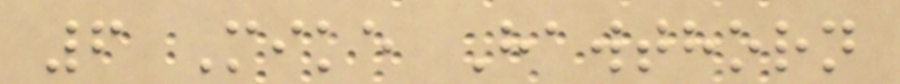6 Mike Hawthorn
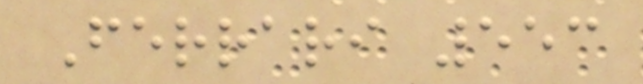Ferrari 553
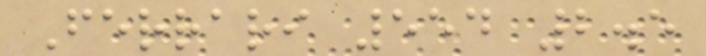Ferrari 554 2.5
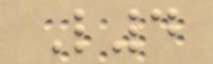L4
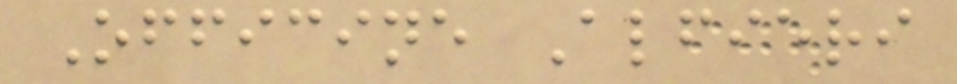Officine Alfieri
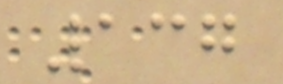137
